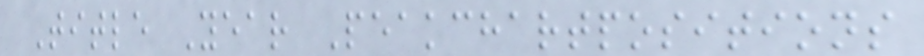Title Year Peakchartpositions
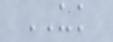UK
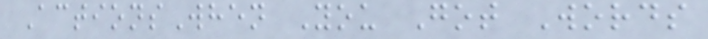ActionsWhen You Got Words
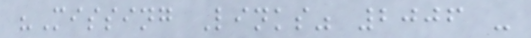"Missing Links" 2006 -
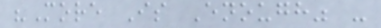"More Is Enough" -
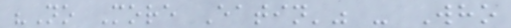"No More Eatin'" - Who
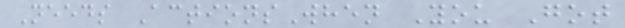Needs ActionsWhen You Got
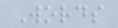Words
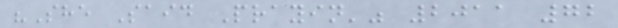"She Said Prayin'" 2011 72
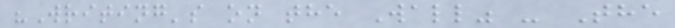"Writing's on the Wall" - The
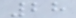28
